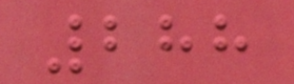288
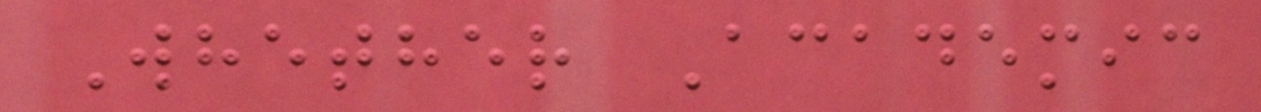Whether Academic
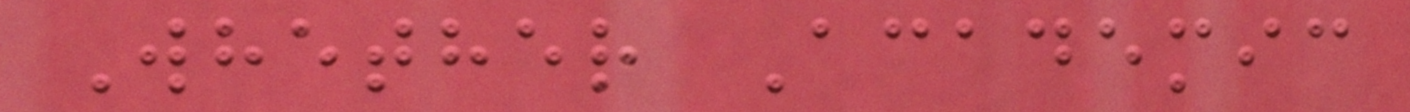Whether Academic
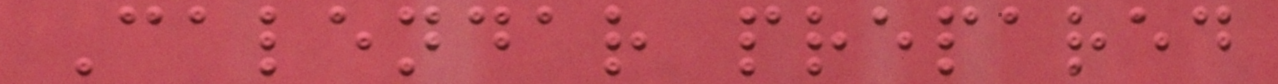Calendar prepared
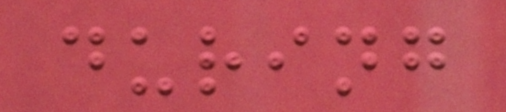during
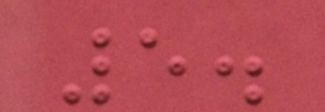5.
